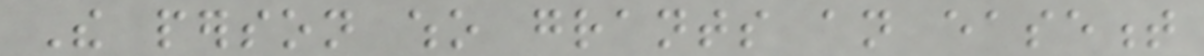The person who grants an easement
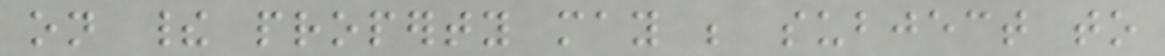on their property may be subject to
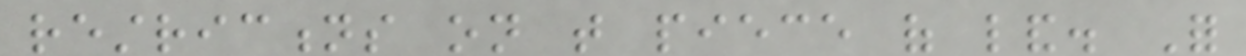restrictions on that piece of land. For
